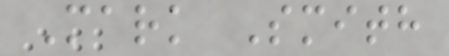Mark Smith
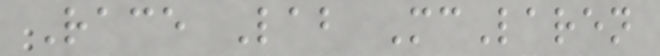Race Lab McLaren
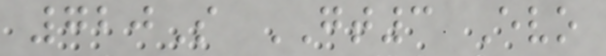720S GT3 Evo
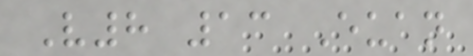V8 13 Euan
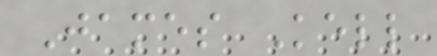James Kell
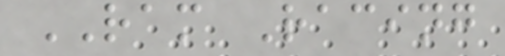RAM Racing
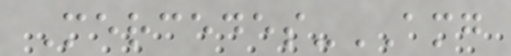Mercedes-AMG
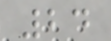24
